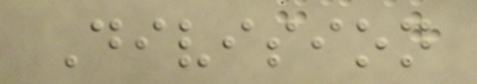Division
